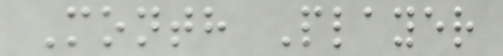Month Player
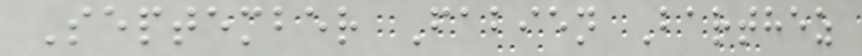September Fabien Barthez
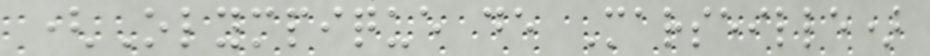(Olympique de Marseille)
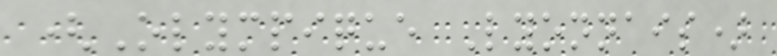(Olympique Lyonnais)
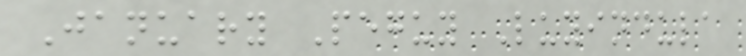January Peguy Luyindula
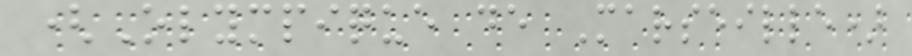(Olympique de Marseille)
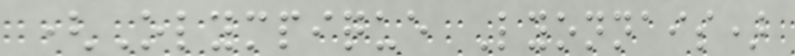(Olympique Lyonnais)
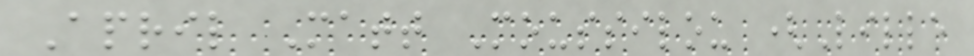April Matt Moussilou (Lille
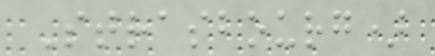Strasbourg)
